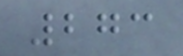273
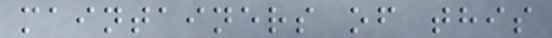maintainers of this
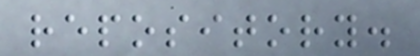repository.
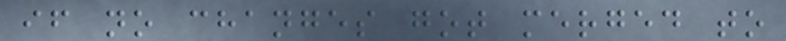if no changes got merged to
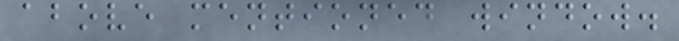above mentioned window.
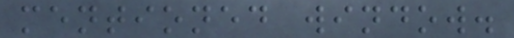mentioned window.
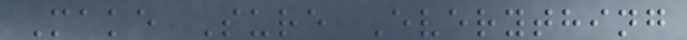Make Sure Everything
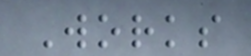Works
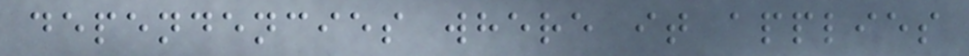dependencies where it applies
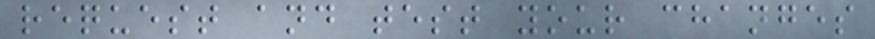request and test your changes
